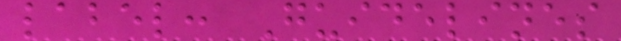label: Guidelines
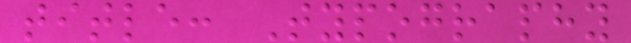title: Typography
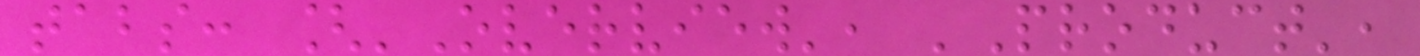tabs: ['Overview', 'Product',
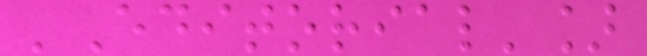'Editorial']
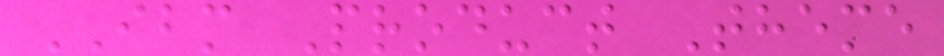IBM Product Theme
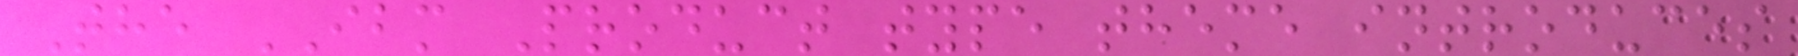The IBM Product type theme introduces
